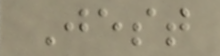Jest
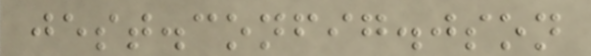jest.config.json
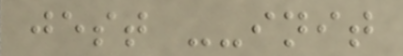jest --init
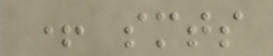+ smts
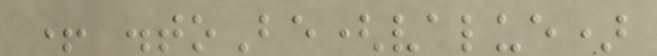+ .toBe(value)
